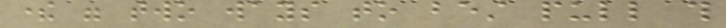there were two ways to best pull this
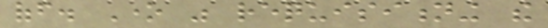off. One was requisitioning the
